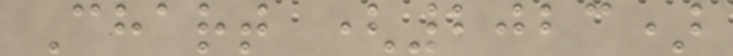Chart (2023)
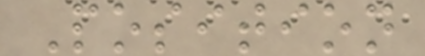Position
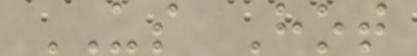US Hot
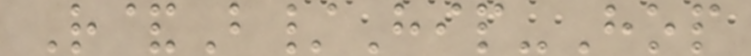R&B/Hip-Hop
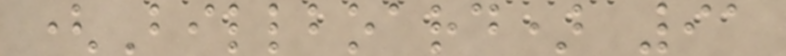(Billboard) 91
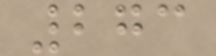273
